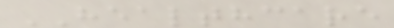HEALTHCARE
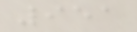951
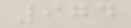974
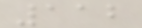112
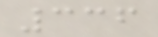336
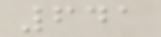641
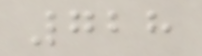728
